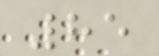85
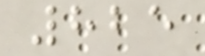825
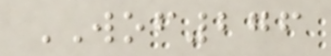WOF276
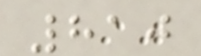810
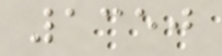1350
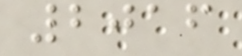2016
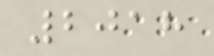2018
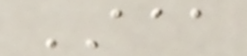AAA
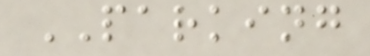PARKING
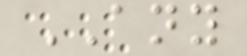ANY
